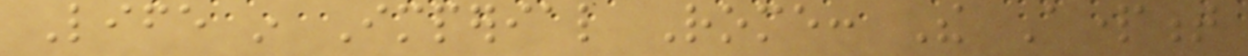Life in Imperial Rome: The Apartment
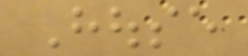House
